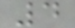4
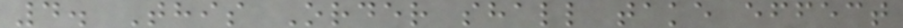4. This Order shall take effect
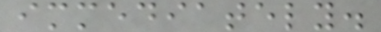immediately.
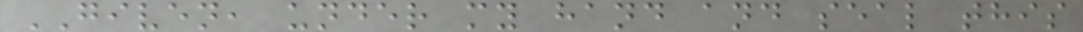GIVEN, under my hand and seal this
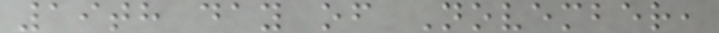19th day of November,
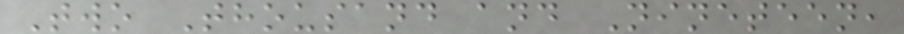Two Thousand and Nineteen,
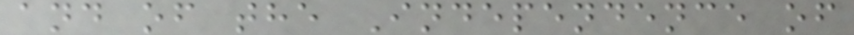and of the Independence of
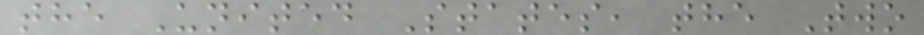the United States, the Two
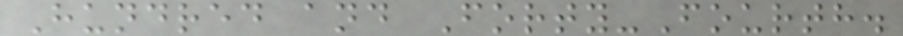Hundred and Forty-Fourth.
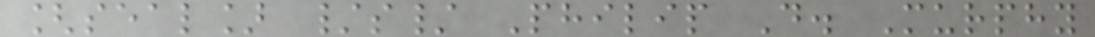[seal] /s/ Philip D. Murphy
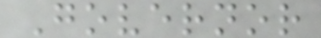Governor
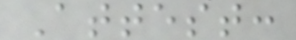Attest:
